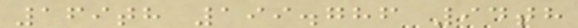169th 199.786 94th
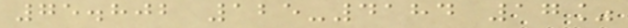75.802 125-4184 17%
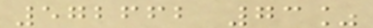572662 73%
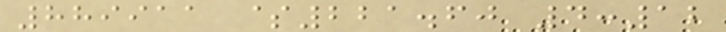889911 $221.60 4:12
